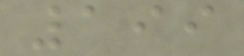199
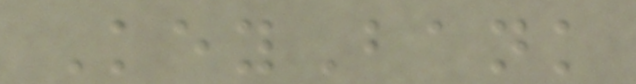KeyBank
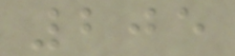205
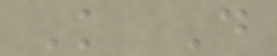K D
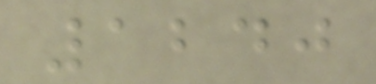1240
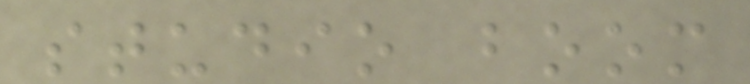studio boom
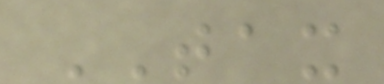TAX
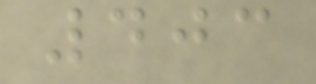403
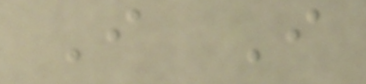I I
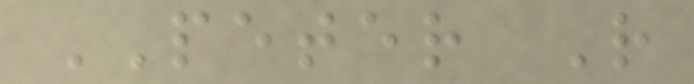PETER R
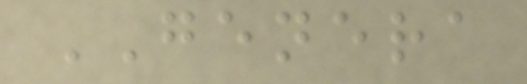GENERA
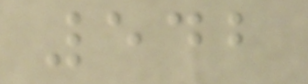542
